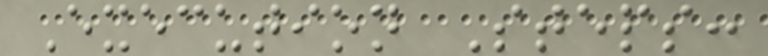Execution Steps:
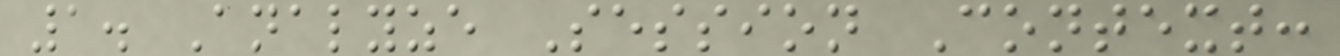1. Analyze Session Context:
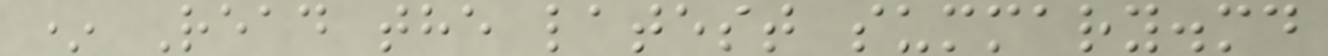* Read the latest summary.md
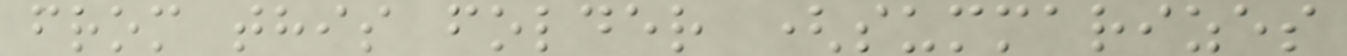from this folder (summarizes
